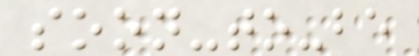soon-to-be
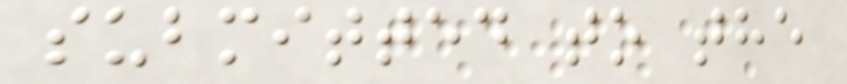submitted to the
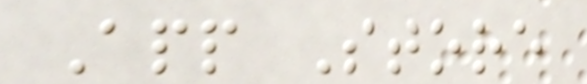App Store
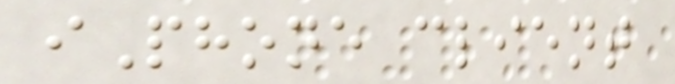iPhone client
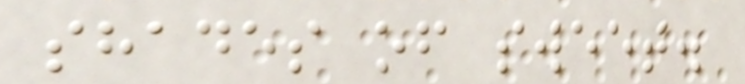shades of sweet.
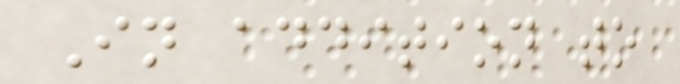In addition to
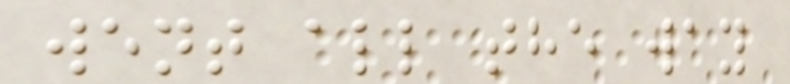went all the way
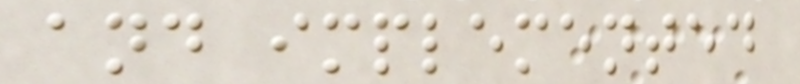and implemented
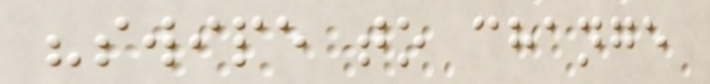"swipe to change
